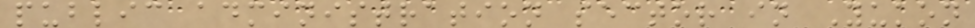public administration sector in Yukon
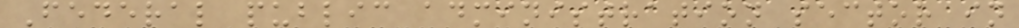Federal public administration sector in
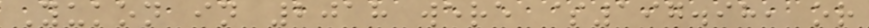Yukon in 2018 were $197.98, or
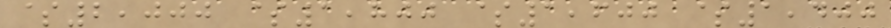$2,000 $1,800 $1,600 $1,400
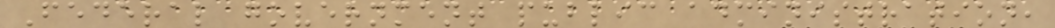Federal government public administration,
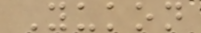Yukon
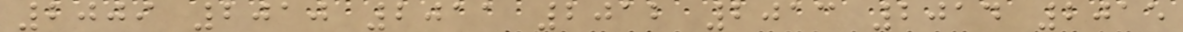2009 2010 2011 2012 2013 2014 2015
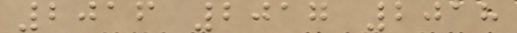2016 2017 2018
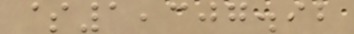$1,307.92
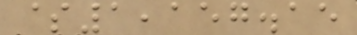$1,157.15
